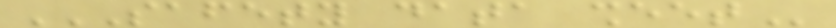SAFETY DATA SHEET
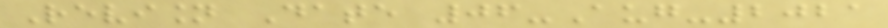Revision Date 06-Aug-2021
